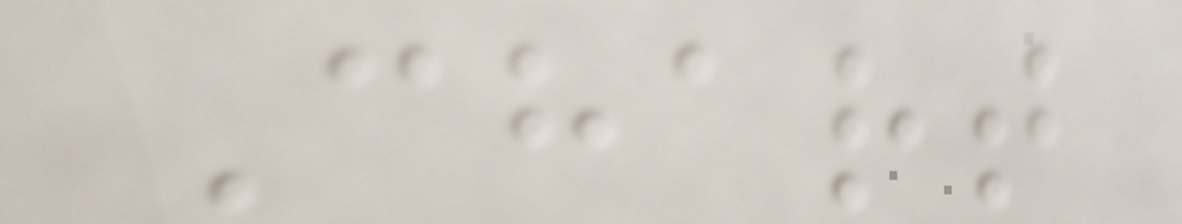Chart
